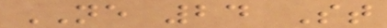NE 24 St
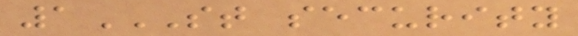1ST SECURITY
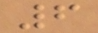6
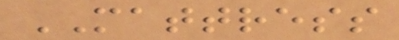MATTRESS
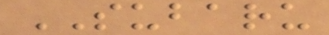SUBARU
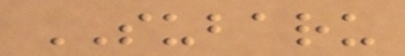SUBARU
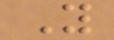Y
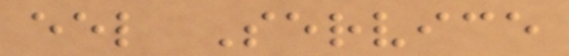eel Service
